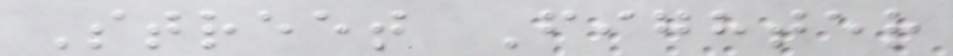Street Fighter
